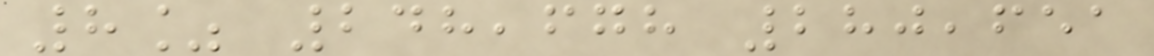8% 248,678 280,651
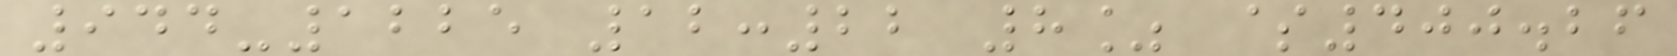944-1225 12:22 8% $400.26
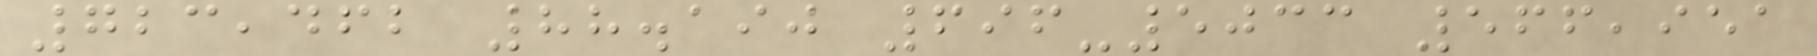723,462 88.190 696-5033 566,951
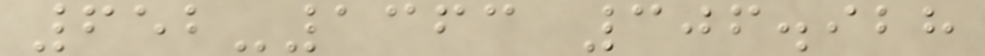652-1363 306.928
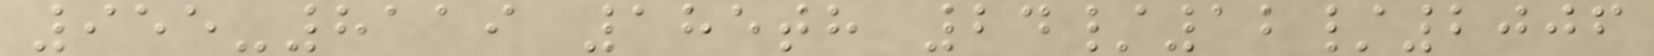955-8119 185th 24/12/2006
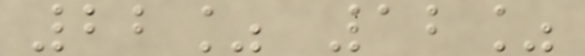22% 12%
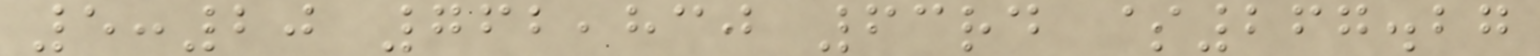5:20 762,830 63rd $267.27
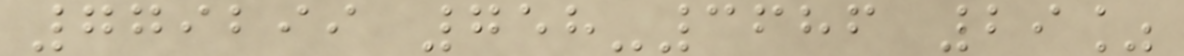779299 758-3686 29%
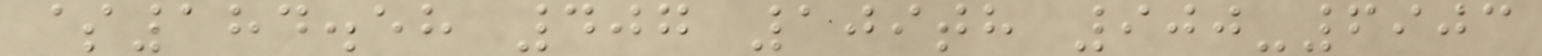$184.58 407 109th 900-6903
